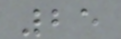25
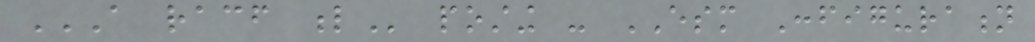A RACF L posting - ESM Configuration
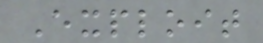Exploit
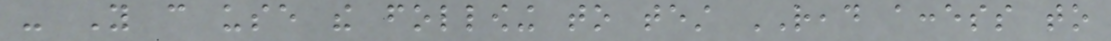- You can use the following to test READ access to
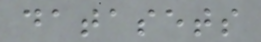datasets
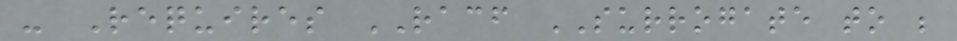- Requires RACF SURROGATE to be
